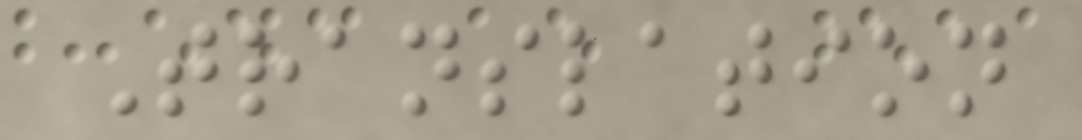Translation
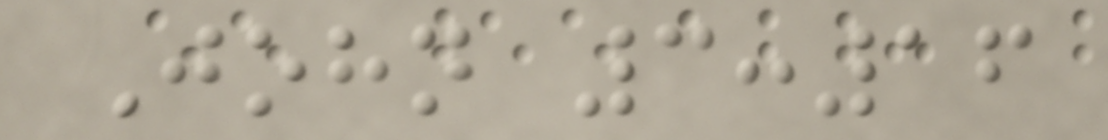John 3:16
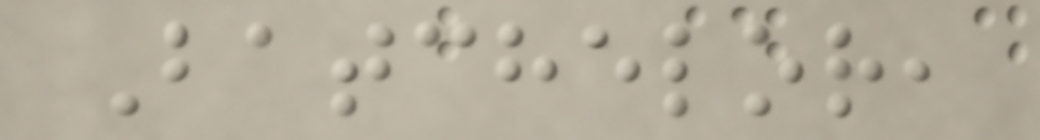Batchelor,
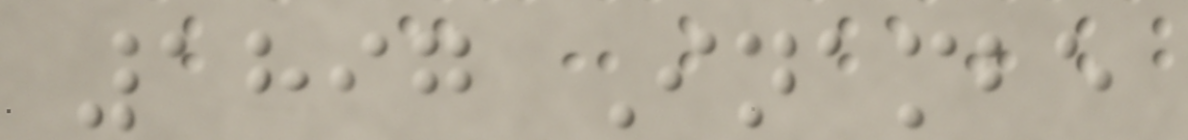1897 Inambe
